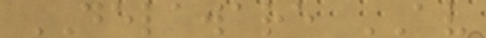DELAWARE AV
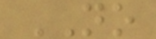NO
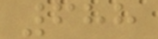688
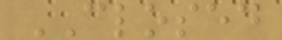CLOSED
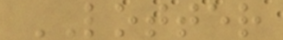LOTTER
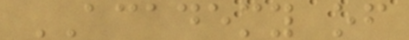ACADEMY of
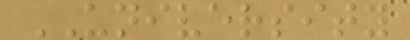UNIVERSITY
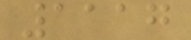1117
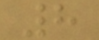8
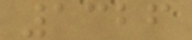1326
